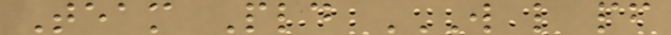Team Pld W L PF
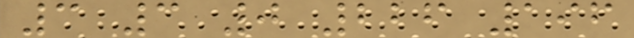3 3 0 226 196
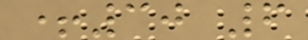+30 6
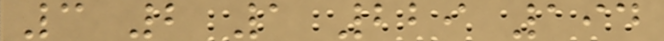3 2 1 229 194
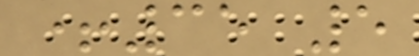+35 5
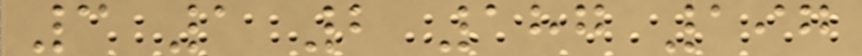3 1 2 187 197
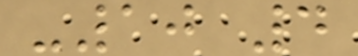-10 4
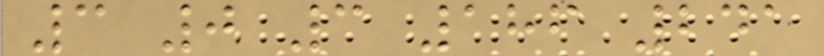3 0 3 186 241
